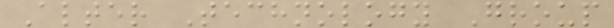Alter Technology Group
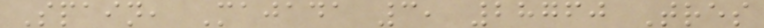Spain, Majada 3, 28760 Tres
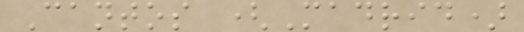Cantos (Madrid)
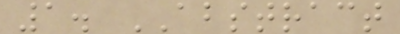1. ABSTRACT
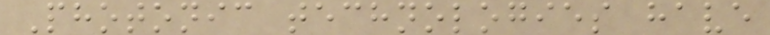Photonic technologies have
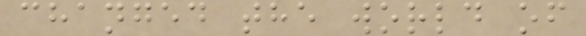changed the world of
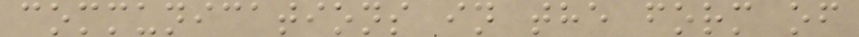communications in the form of
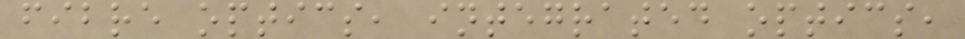fibre optics, integrated optics,
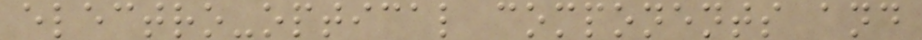electro-optical components and
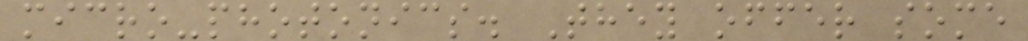micro-photonics. They offer some
